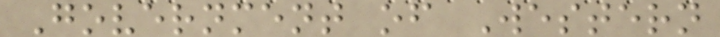Government of Western
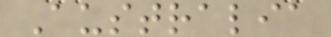Australia
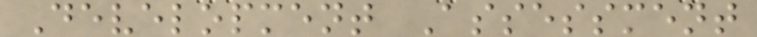Development Assessment
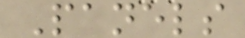Panels
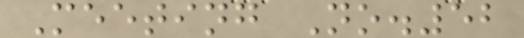Meeting No.52
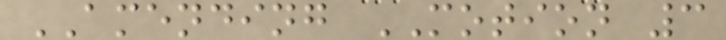AMENDING MOTION 3
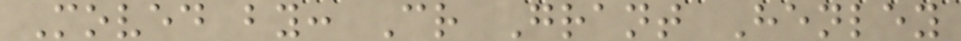Moved by: Cr Grant Henley
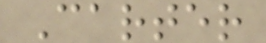Carter
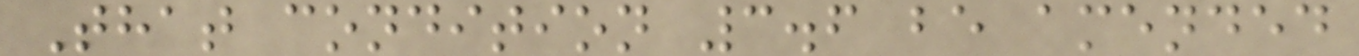That condition 3.6 be amended
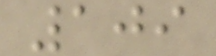109
